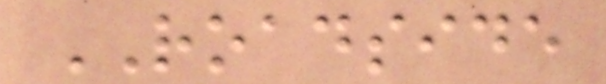ROADSIDE
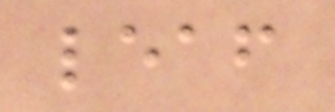leaf
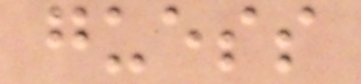guess
